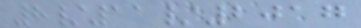8/11/2017
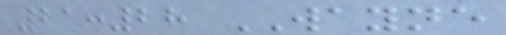21:28 WAYNE
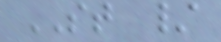ST /
